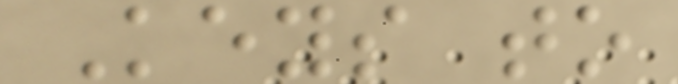Keys to
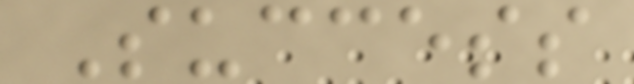Success
